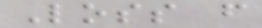Loss from
